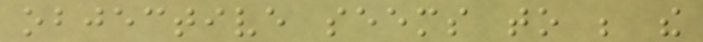objective seems to be the
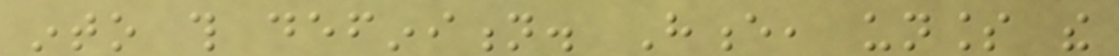into this definition. Hence, unless the
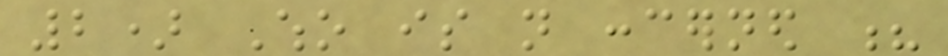2) Who is not concerned ?
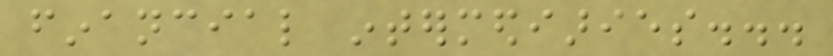financial intermediaries...
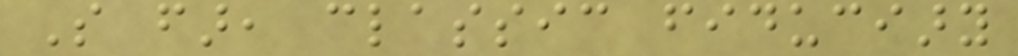So far, classic fiduciary
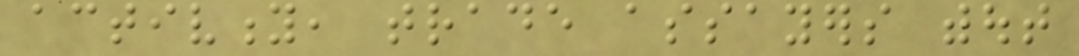activity, trade assayers without
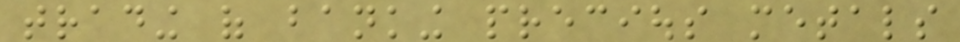trading of banking precious metals
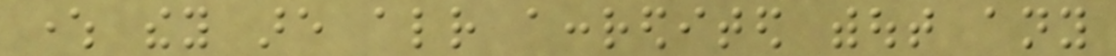where they are already accredited without any
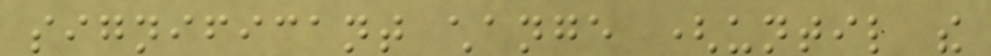significant change (until the
